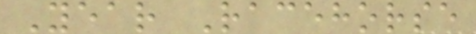Year Racehorse
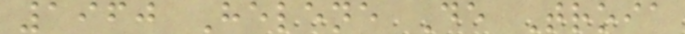1960 Helene De Troia
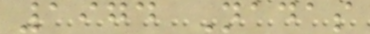1974 Nadas
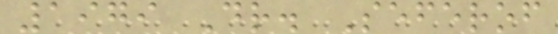1979 Dr. Seferof
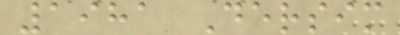1981 Dersim
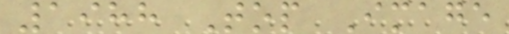1988 Top Image
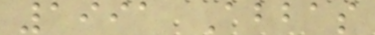1991 Abbas
